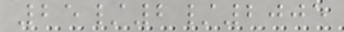25/2/2005
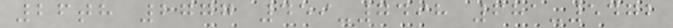26th 2777 459-7498 681-5472
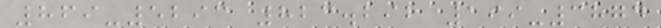869-5293 823.292 199-3874
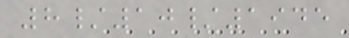8/10/1945
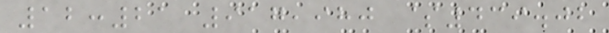12:21 917,980 $439.02
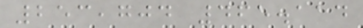253,704 465.114
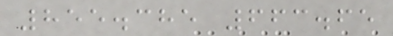855.385 663.65
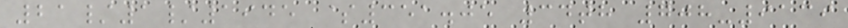21/1/1945 $351.05 34th 708-9139
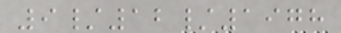9/12/1978
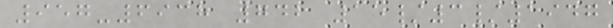957-6938 742 15/3/1947
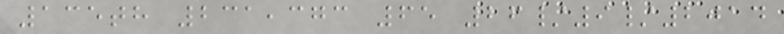135th 231,373 65 26/9/2014
